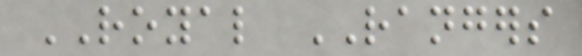ROYAL RANGERS
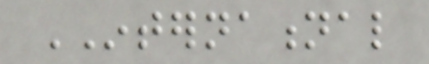INTERNATIONAL
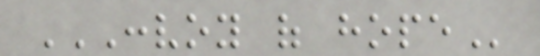CONVOY OF HOPE
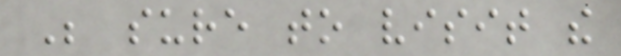Be sure to visit the
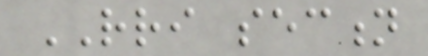RRI section
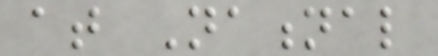at National
